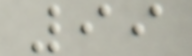99
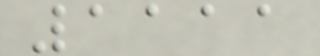1111
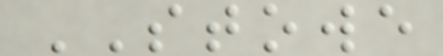STOWE
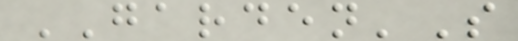GARDEN'S
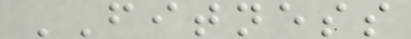FITNESS
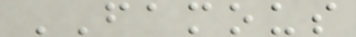FAMOUS
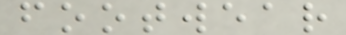footwear
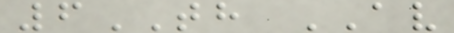6TH AV
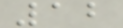12
